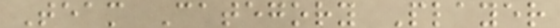Team Category Player
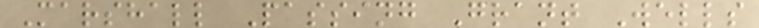Marshall Passing Grant Wells
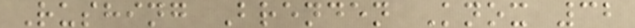Rushing Brenden Knox 32
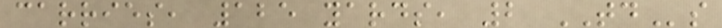carries, 125 yards, 2 TDs
